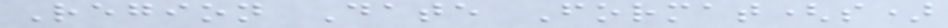Region Date Format(s)
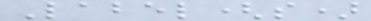Label(s)
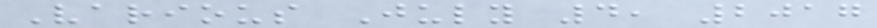Various July 4, 2017
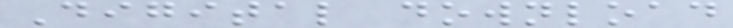Digital download
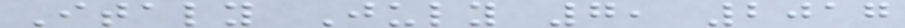Italy July 7, 2017
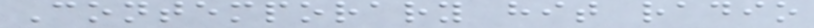Contemporary hit radio
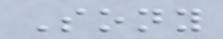Sony
